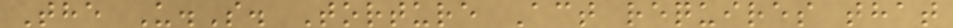The U.S. Torture Act requires that
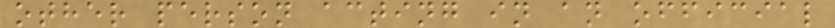other person acting in an official
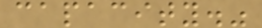capacity."
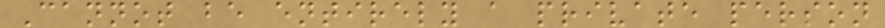Cannot be entirely a private person
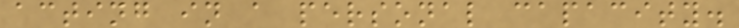acting in a personal capacity.
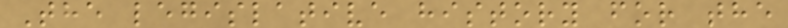The legislative history for the
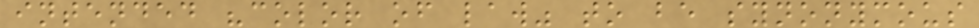intended "color of law" to be synonymous
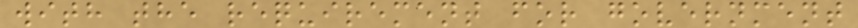with the requirement for government
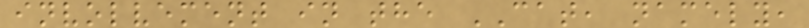involvement in the CAT, namely,
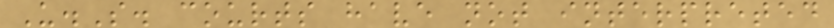U.S. courts have not interpreted
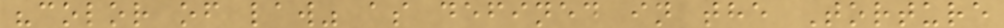"color of law" as defined in the Torture
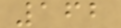162
